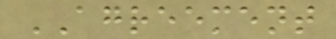AGREEMENT
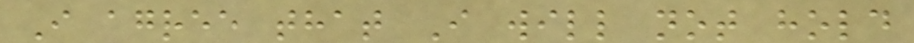I agree that I will not hold
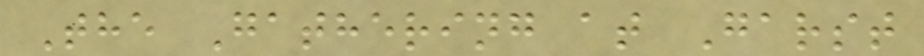The Gathering at Garst
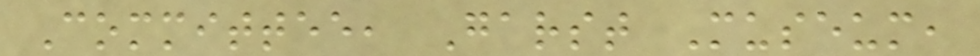Committee, Garst Museum,
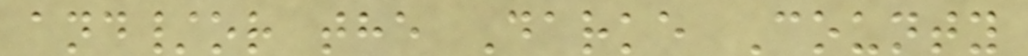and/or the Darke County
